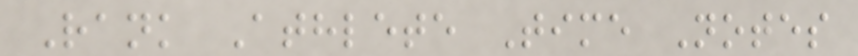Rank Athlete Time Notes
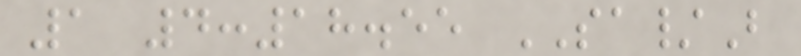1 4:18.55 SA/B
